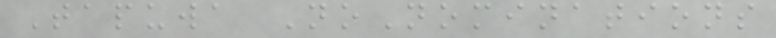Tapuwa NoNominations
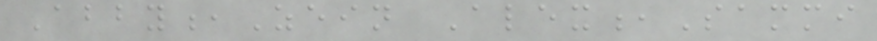Abby,Zein Alex,Sammi
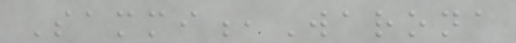Sammi,Warona
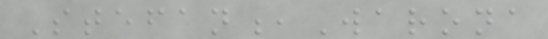Stefan,Warona
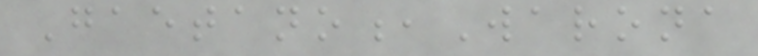Gaetano,Warona
